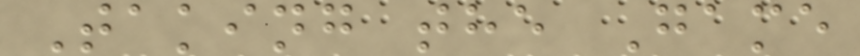Taking the Game
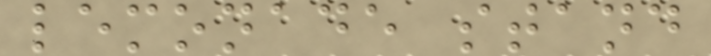lemonade stand
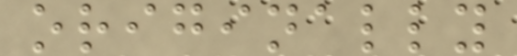originally
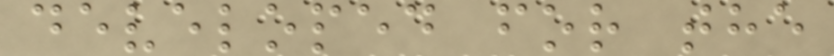developed for the
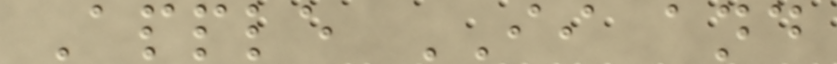Apple II and
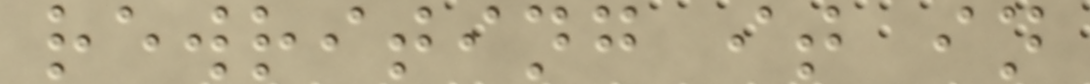rewriting it in
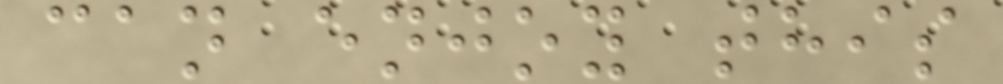can enjoy this
